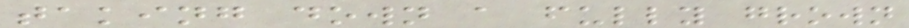taking down a fully grown
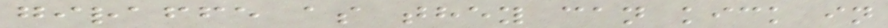giraffe as they can kick in
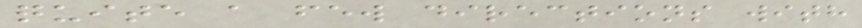quite a few directions with
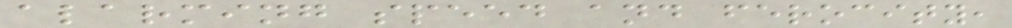alarming speed and ferocity,
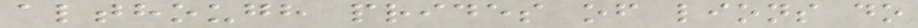although prides of lions do
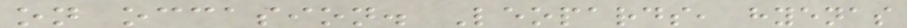on occasion. Leopards, hyenas
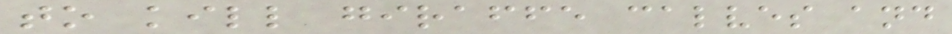to kill giraffe calves and
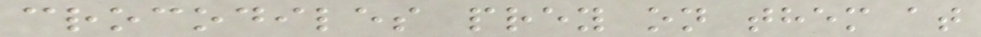crocodiles prey on them at
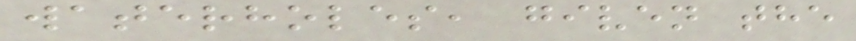waterholes, given the
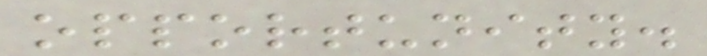opportunity.
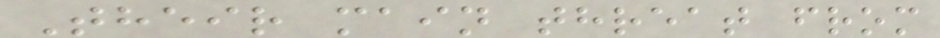Their main threat from
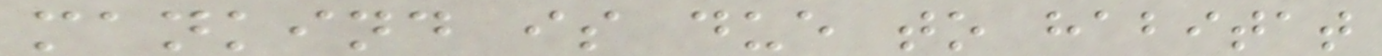mankind is due to habitat
